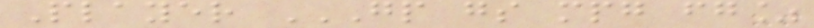Player GP GS MPG FG%
